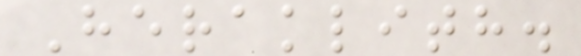Heraklith.
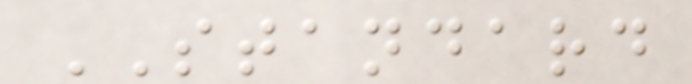STANDARD
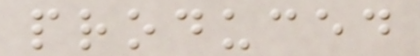produced
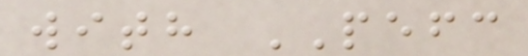with PEFC
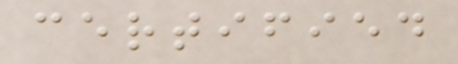certified
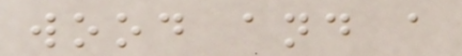wood and a
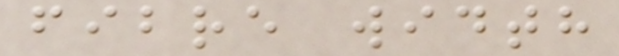fibre width
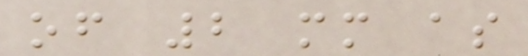of 2 mm as
